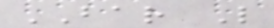BAR L
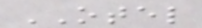OTEL
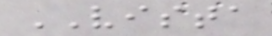VISTA
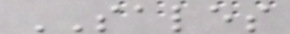SALES
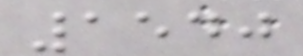1540
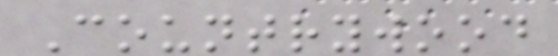Countrywood
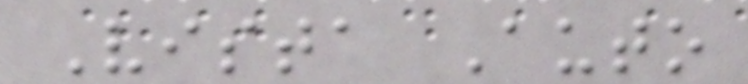Vista Auto
